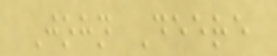John Deere
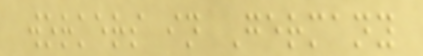workers in Germany
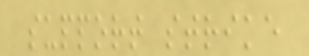support strike
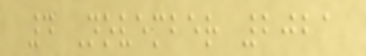4 November 2021
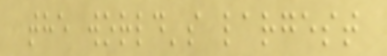the world's largest
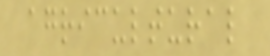agricultural
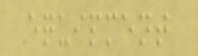equipment
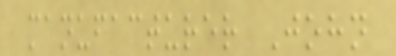manufacturer John
